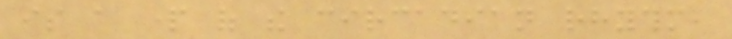is a part of the circadian rhythm,
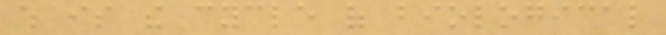which is the cycle of biological
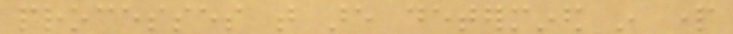processes that are determined in part
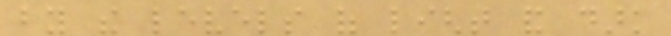by the levels of light and dark
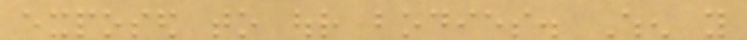exposed to our bodies. When you
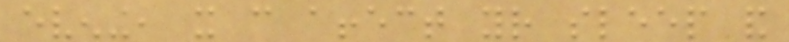evening, it can affect your sleep and
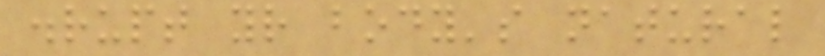disrupt your body's natural
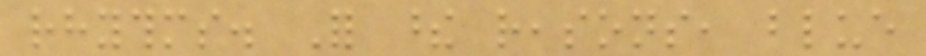rhythms. For these reasons, blue
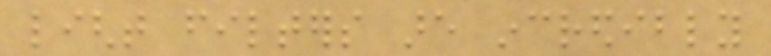light filters are incredibly
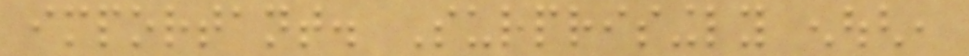important. Surprisingly enough,
